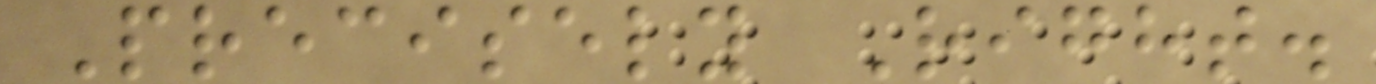Precisely Right.
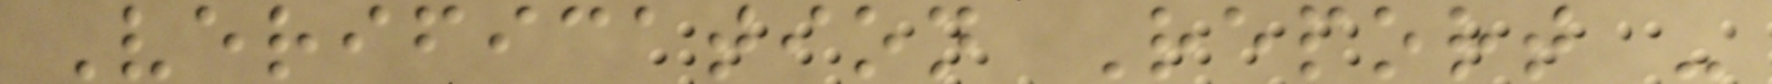Verification Report -
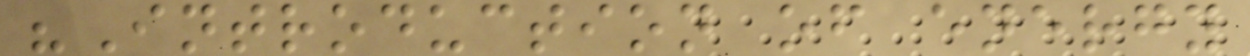"Introduction of energy
